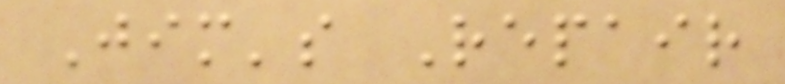Jim's Repair
